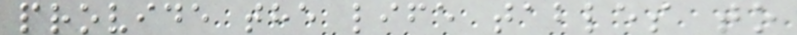provide the life tables to
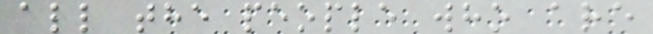all the people who are
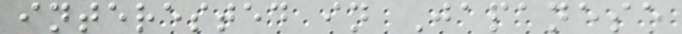interested in Japanese
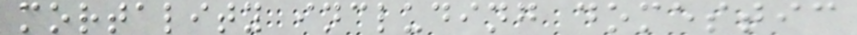mortality including domestic
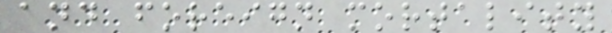and foreign mortality
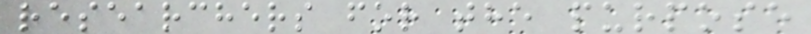researchers for the purpose
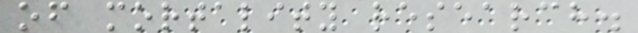of mortality research.
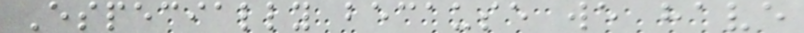Especially because we have
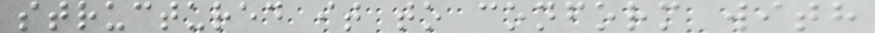structured it to conform with
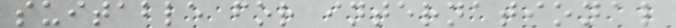suitable for international
